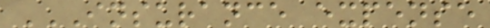INSURANCE EXPENSE
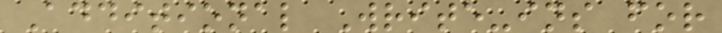Additional Write-ins for
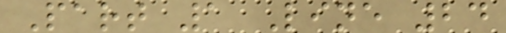Part 1 Line 24
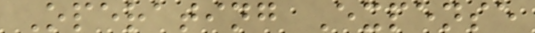Operating Expense
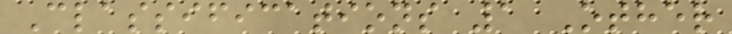Classifications 1 Other
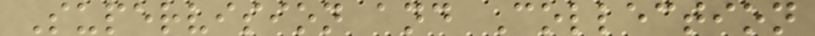Supervision and Collection
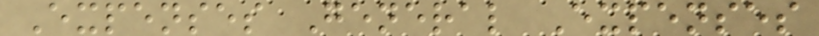Expenses General Expenses
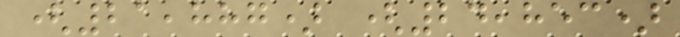(21,887) (24,853)
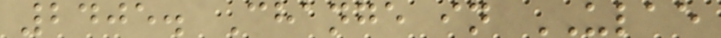2405. Change in ULAE
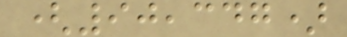(90,347)
